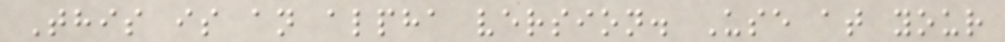This is an alpha version. Use at your
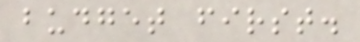budget first.
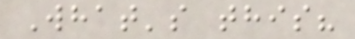What's this?
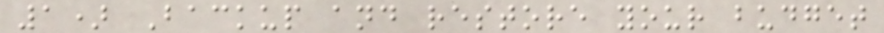1) Backup and restore your budget
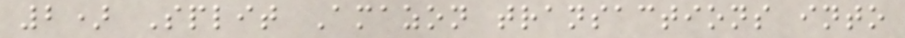2) Split Amazon transactions into
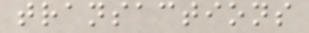transactions
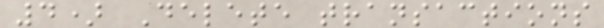4) Delete transactions
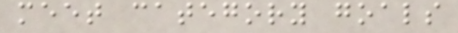meet category goals
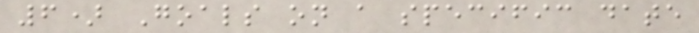6) Goals on a specific date
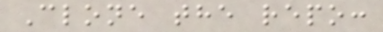Clone the repo:
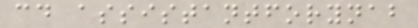cd assistantforynab
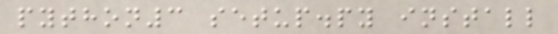python3 setup.py install
